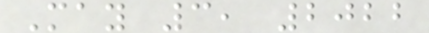May 3, 2022
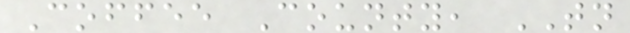Coffee County, TN
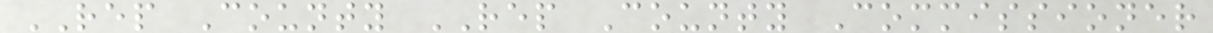REP County REP County Commissioner
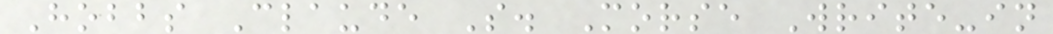Hobbs Claude S. Morse Write-in
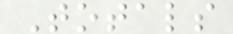Totals
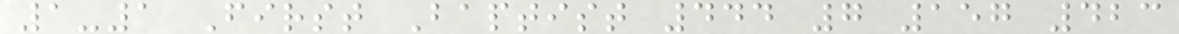1-1 First Baptist 444 7 157 423
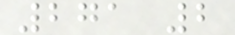271 2
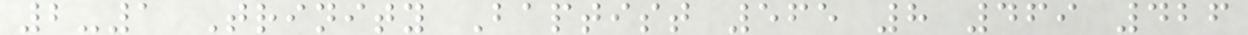2-1 Trinity Baptist 565 8 469 426
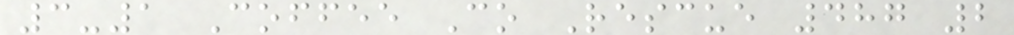3-1 Coffee Co Rescue 487 2
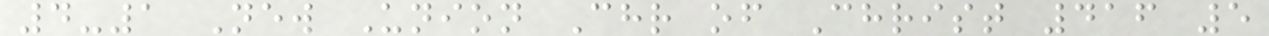4-1 New Union Chr of Christ 416 5
